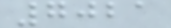7021
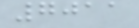7011
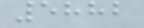5882
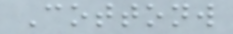Cottonw
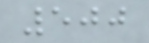500
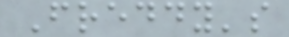Freddy's
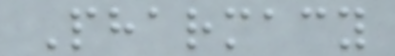Pharmacy
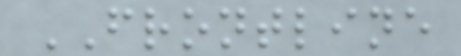FRONTLINE
